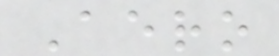Aero
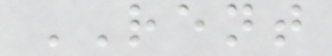RENT
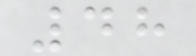48
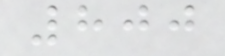800
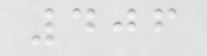406
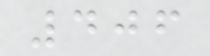406
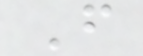F
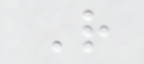R
